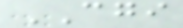CGI
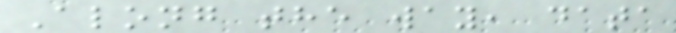Along the way, data
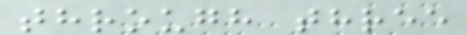through three
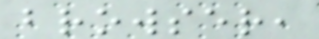browser,
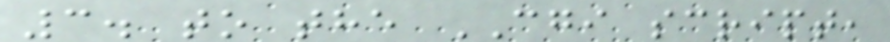3. to the CGI script,
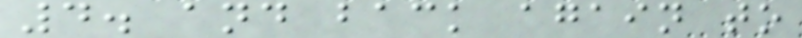4. and back again to
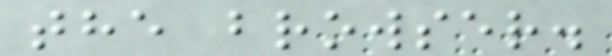the browser.
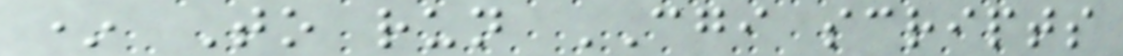* To run CGI scripts
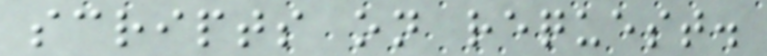scripts on request.
